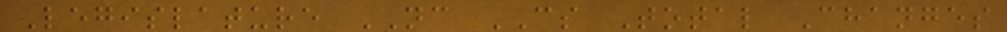Legislature NC CS Total Changes
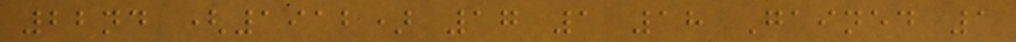22nd (1912) 17 1 18 Gained 1
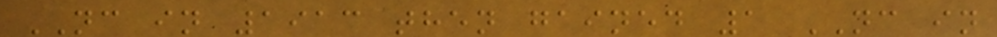NC in 1913 then gained 1 NC in
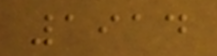1914
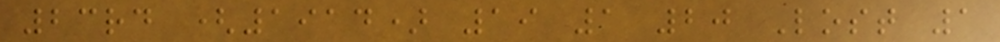23rd (1914) 19 1 20 Lost 1
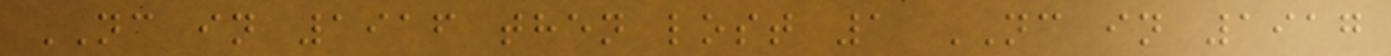NC in 1916 then lost 1 NC in 1917
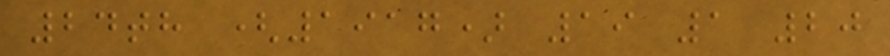24th (1917) 19 1 20
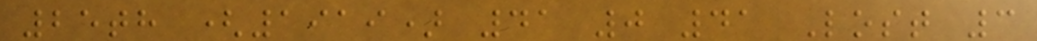25th (1919) 41 0 41 Lost 3
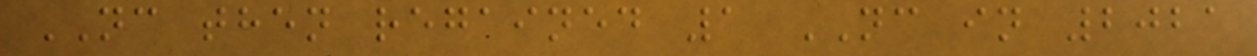NC then regained 1 NC in 2021
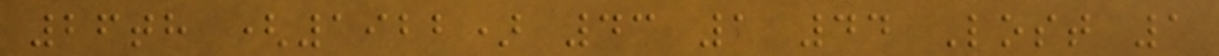26th (1922) 43 1 44 Lost 1
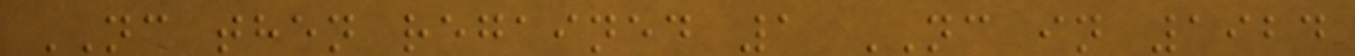NC then regained 1 NC in 1924
